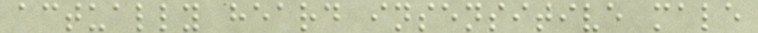actually heard insensitive male
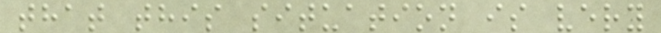that this situation is very
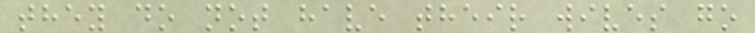they do not have their wives go
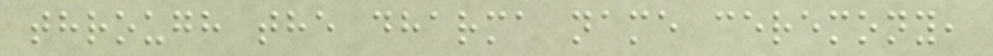through the dharma name ceremony,
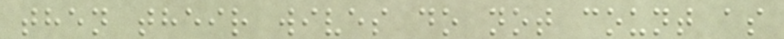then their wives do not count as
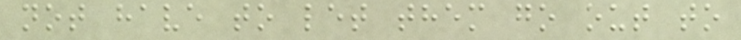not have to let them go out to
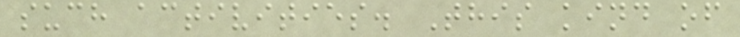such activities. This kind of
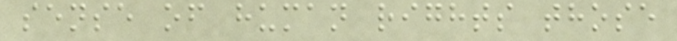sense of human rights those
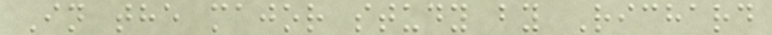In the major study by Richard
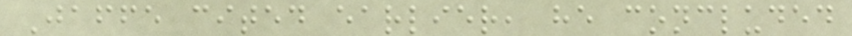Jaffe cited earlier, he concluded
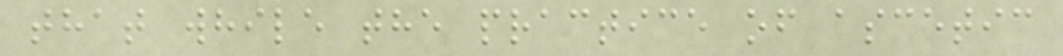that while the practice of ascetic
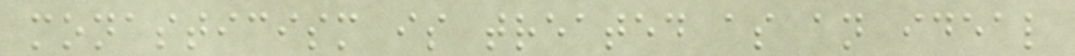monasticism is treated as an ideal
